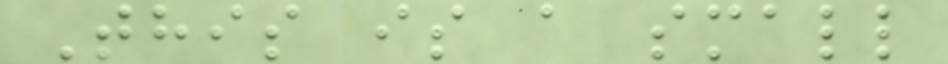This is a small
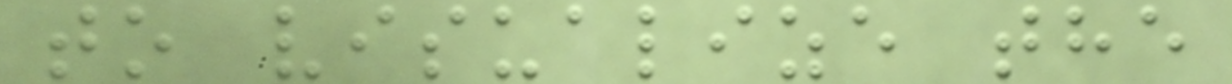to visualize the
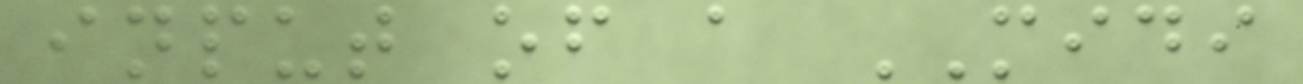input of a MIDI
